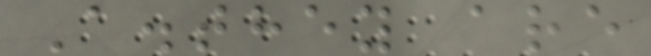A.they are
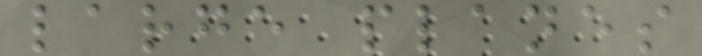large planes
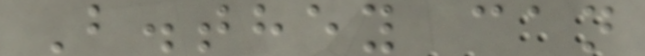B.they can
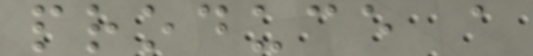produce a
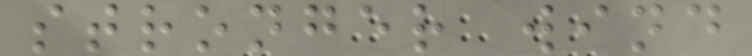stronger wind
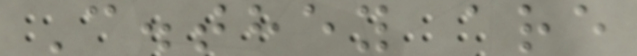C.they are
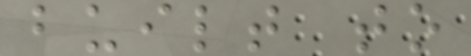built to
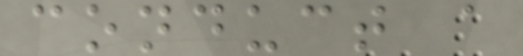conduct a
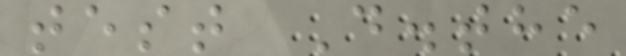test D.the
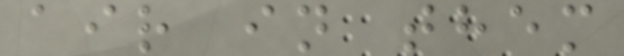air in them
